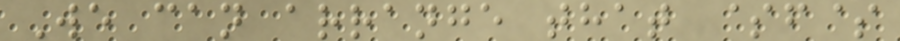We can arrange that $f$
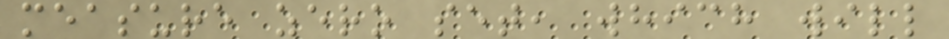measure zero set, which will
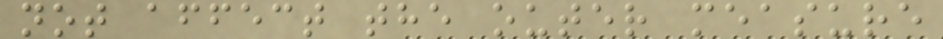not affect the outer measure
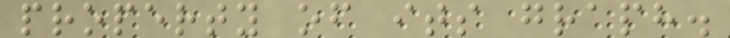property of its graph.
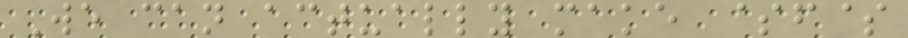We can actually make $f$
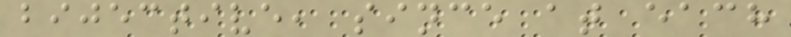bijective, since at each
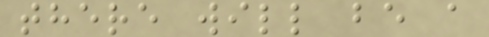there will be a
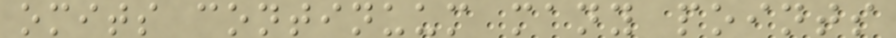omits continuum many points
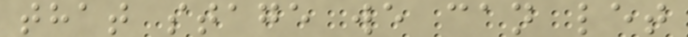that stage we can let
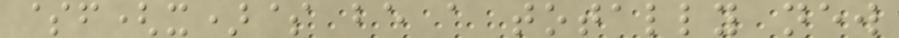$f(x)$ be a totally new
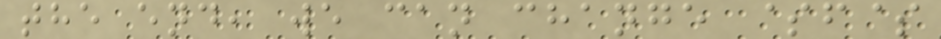the end, we can change $f$
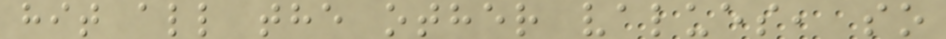hit all the other values, so
